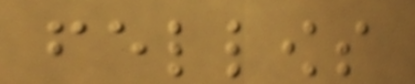fellows
